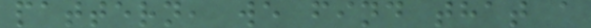pattern, we find that a
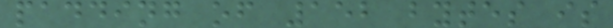padding of 152 bytes is
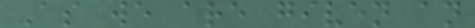As we are given an
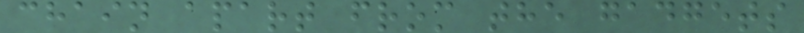chain apart from the gadgets
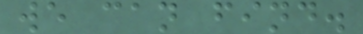we can find.
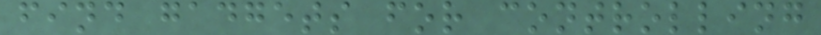find gadgets for controlling
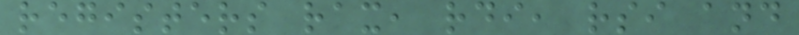registers rax, rdi, rsi and
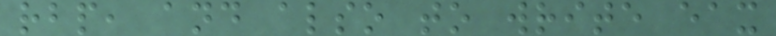rbp, and also to write eax
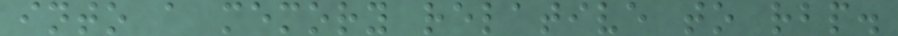into a memory relative to rbp.
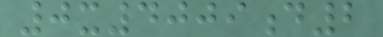0x4009d2
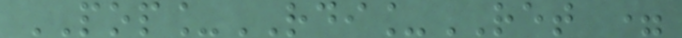POP_RDI_RET =
